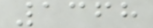1368
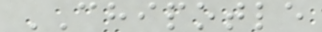CHIPOTLE
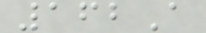162A
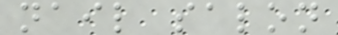nail salon
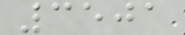3501
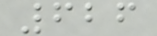626
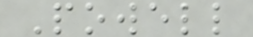Powell
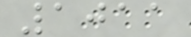1011
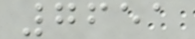7651
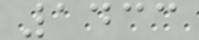1433
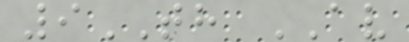9TH AV
